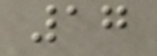17
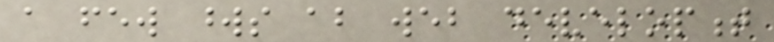a few words about web development
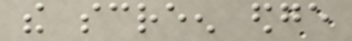the screen edge
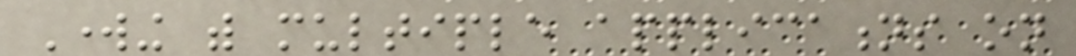Working with multiple applications on
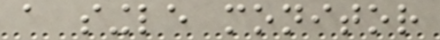a single monitor
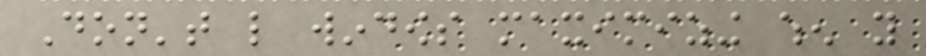Don't like windows maximizing when you
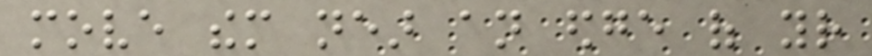move them near an edge of your
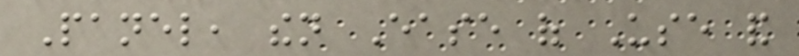Panel, then Ease of Use and
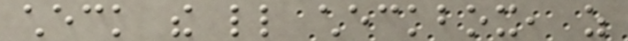check the little checkbox, as
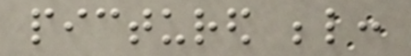pictured below:
